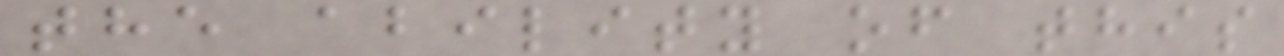the ability of this
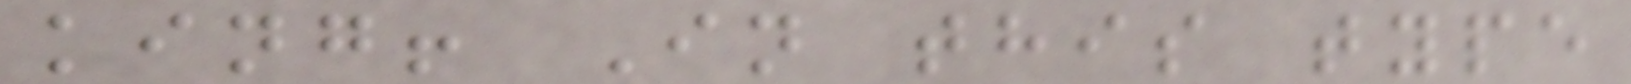king! In this type
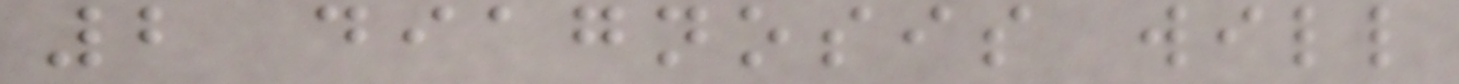2 diagnosis will
